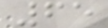65
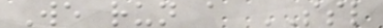We run a SSL
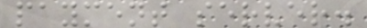payment server.
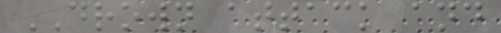DROWN attack and
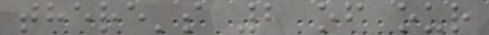there's 2 of our
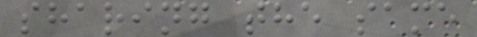sharing the same
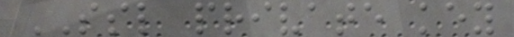SSL private key
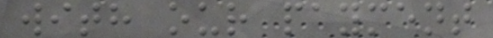with our payment
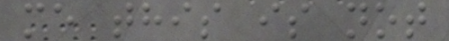me this is not
